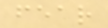fear
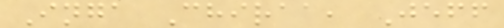Inga Chiraa, Jeff
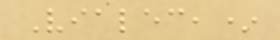Vialec,*
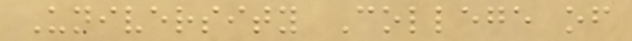University College of
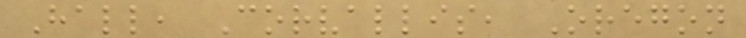Hall, Corvallis, Oregon
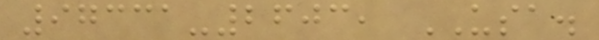97331-2603, USA.
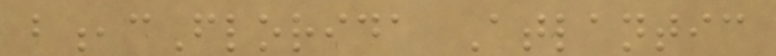b,cFlorida Atlantic
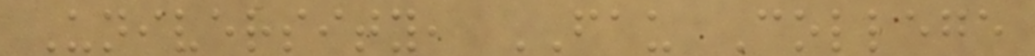University, FAU College
